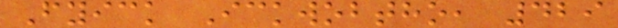Fyick Ickwobtho, 429
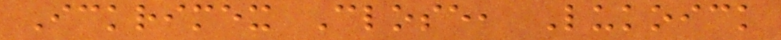Ickrimex Close, Lukoick
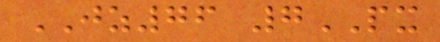JZ76 7PX
